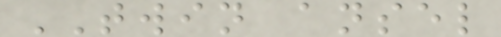TWIN ansel
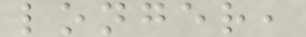longer,
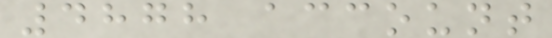4878 account
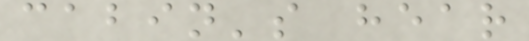cabin's hear
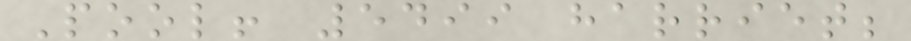Pool! 5499 harriet;
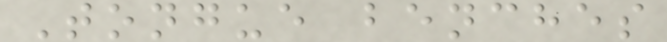Tongue benches
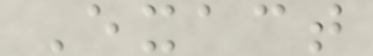Exact
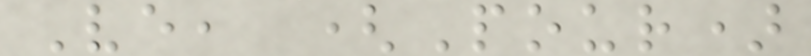Ve, (Pour)
